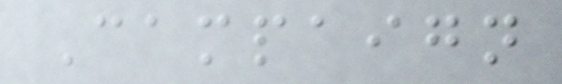Campaign
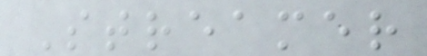Streamer
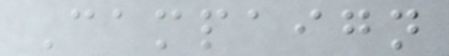Campaign
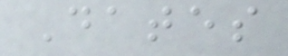Dates
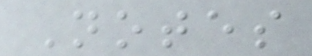Notes
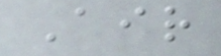Air
